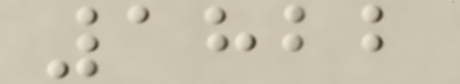1822
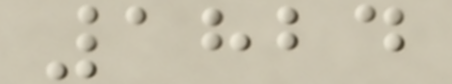1824
